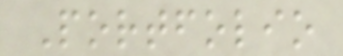Portfolio
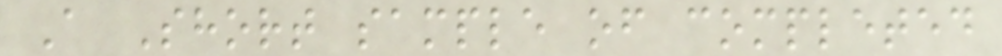A Short sample of completed
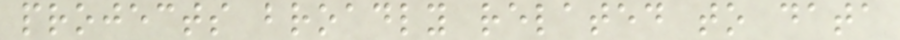projects broadly related to data
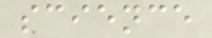science
